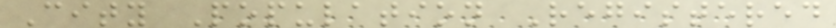City Population Registered
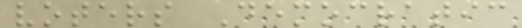voters Democratic
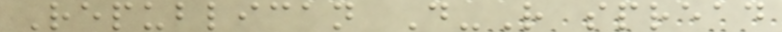Republican D-R spread
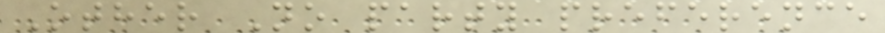Other No party preference
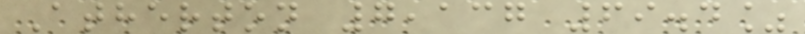Atherton 7,137 69.4%
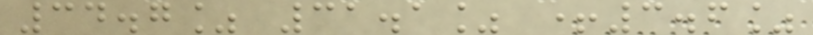34.7% 31.1% +3.6%
